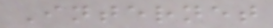Internet
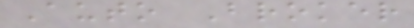Auto Broker
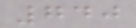740
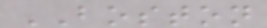BOSTON
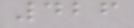426
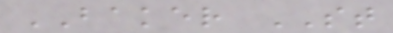BAKER ST
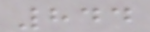844
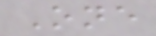One
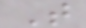T
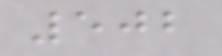502
